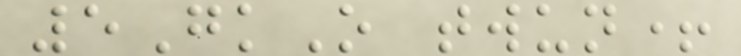5GkO twun+
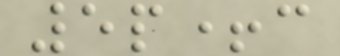5p+c
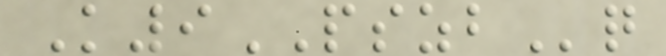K9PSZBq
